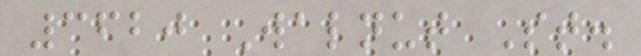3620 Walnut St.
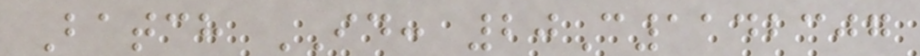Batch ID: 20C1142307
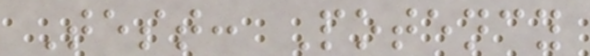Test: Potency
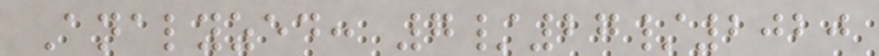Analyzed: 7/27/2020
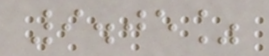9.05%
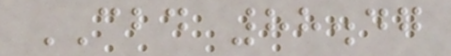CBD 88.47
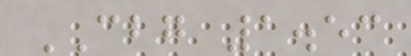CBG 1.53
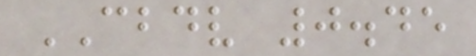CBDV 0.45
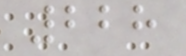228
